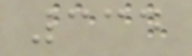334
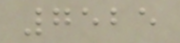7525
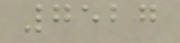7527
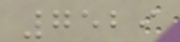7529
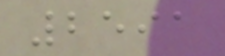2591
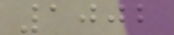1002
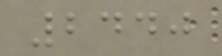2440
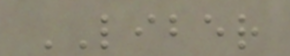LIBER
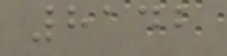8142
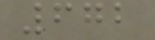672
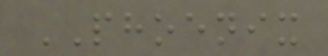PHOENIX
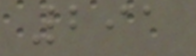291
